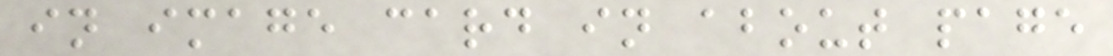in image card in about page
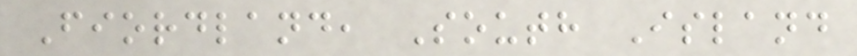Fiordland, South Island
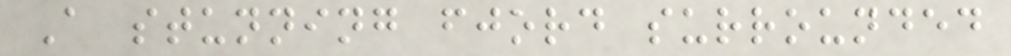A stunning fjord surrounded
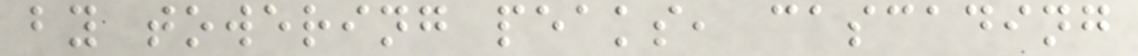by towering peaks, cascading
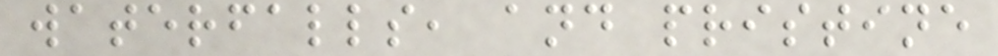waterfalls, and pristine
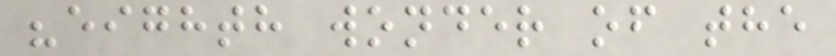"eighth wonder of the
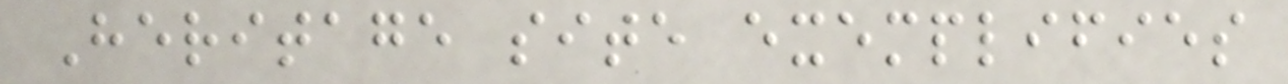Heritage site exemplifies
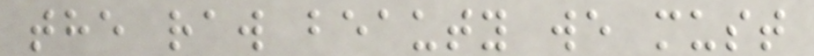the raw beauty we must
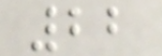22
